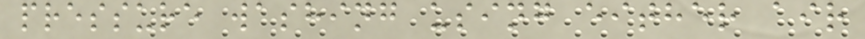pressure washing using either air
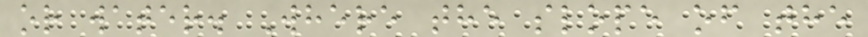or water. Where the slope of the
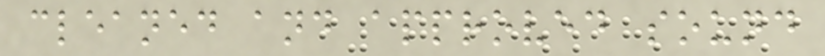cleaned and approved sound
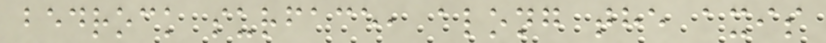bedrock surface, along the axis
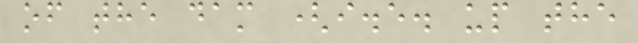of the dam (i.e. up the
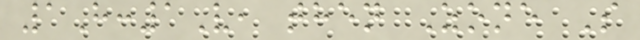1H:1V, then Zone S
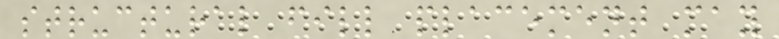structural fill placement may
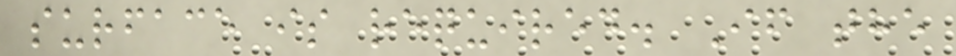surface is required. If the
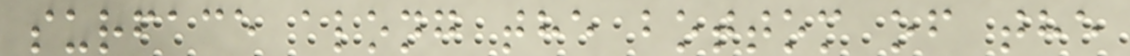surface along the bottom of the
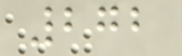272
